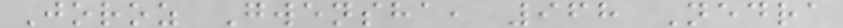Joroz Gwensha, 968 Nedra
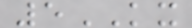5KX
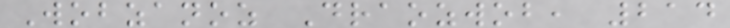Wobzanoz Draozwob, 214
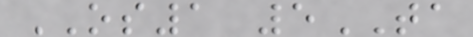OS1 5TA
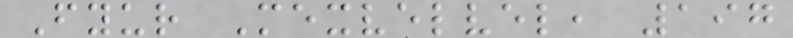Fyur Mexvelvel, 197
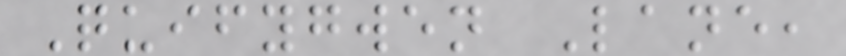Quifygwen Lane,
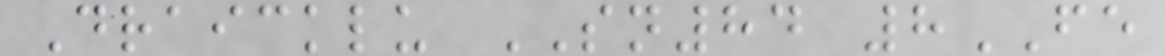Draicklu SN84 8FE
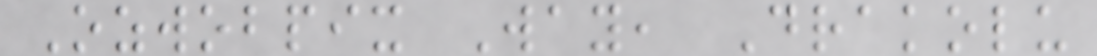Ozwobpix Way, Drakolu
